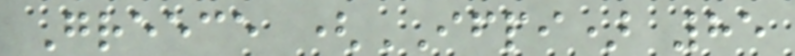Greece (IFPI) 85
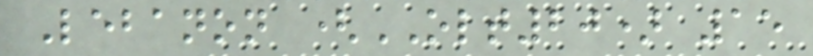Lebanon (OLT20) 15
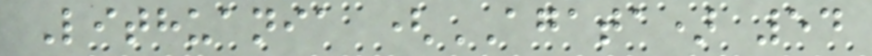Lithuania (AGATA) 54
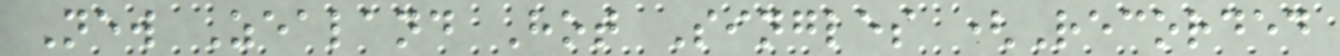New Zealand Hot Singles (Recorded
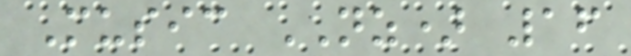Music NZ) 16
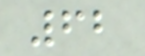62
